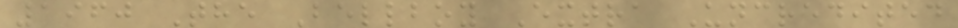1960 The Bellboy Extra Uncredited
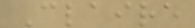Claire
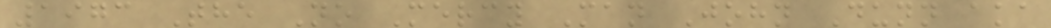1973 The No Mercy Man John Dunn aka
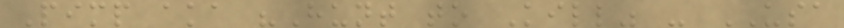Pimp aka "Hunt to Kill" - USA
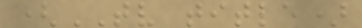(TV title)
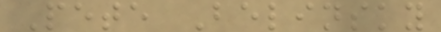Pete Belinsky
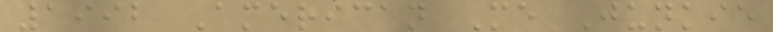1992 American Me Junkie
